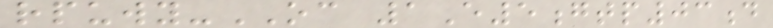rpuwy-OC 1E5gtp03d
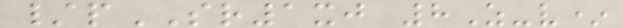/pSR1xj 8Z-v*
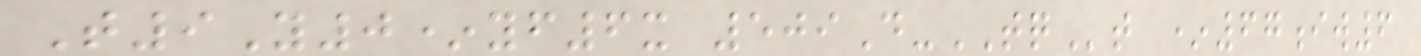T9Y0*yf6x 509D-TQt *67iw6
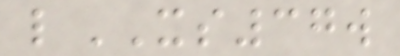lXS37w
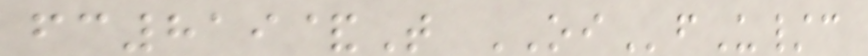fc819&T OIfU/c
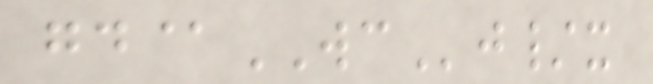gd@WCj/x
